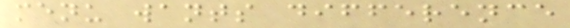menu wants difference
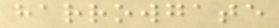harrowgate
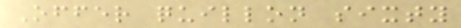Offer quillon sixty
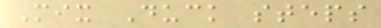Mix Duck steps
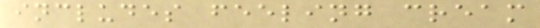includes feeling cream
